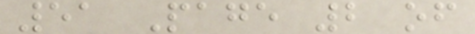51 Page 2 of
